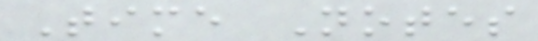Time Notes
